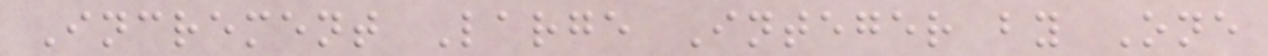Increment Large Integer by One
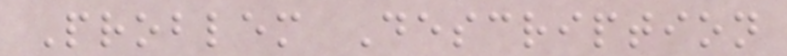Problem Description
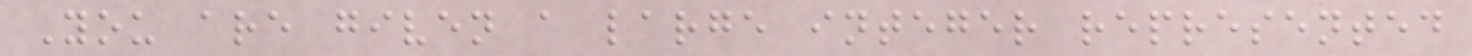You are given a large integer represented
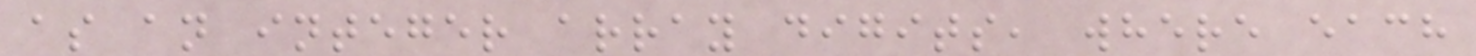as an integer array digits, where each
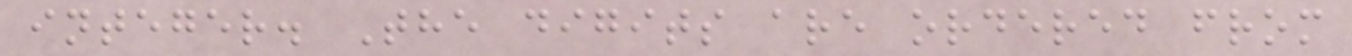integer. The digits are ordered from
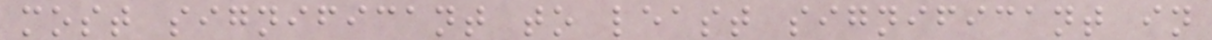most significant to least significant in
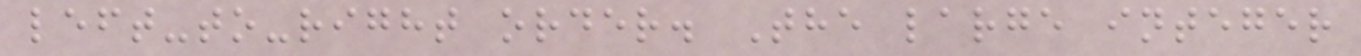left-to-right order. The large integer
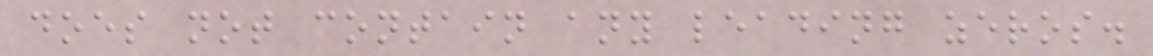does not contain any leading zeros.
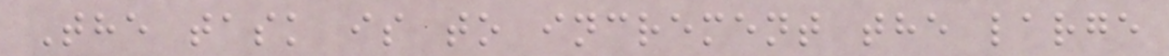The task is to increment the large
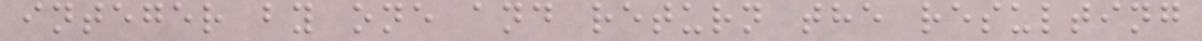integer by one and return the resulting
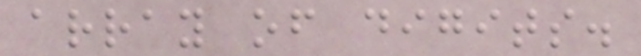array of digits.
